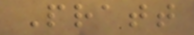Pratt
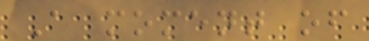A moment of
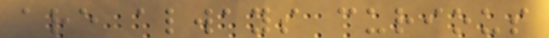are always curious
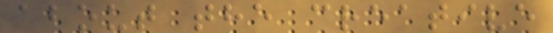about the creative
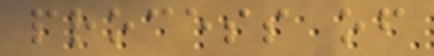process of
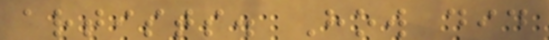artists. How did
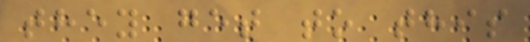they get to this
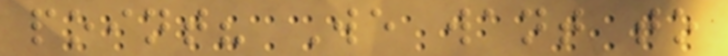point? We want to
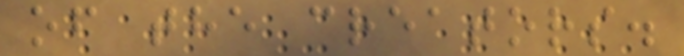of the creators.
